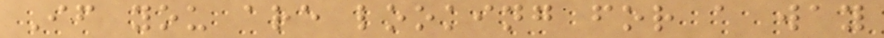If you are looking for a way
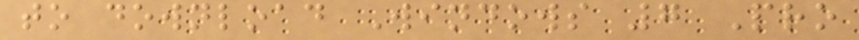to download Windows 7 Pro
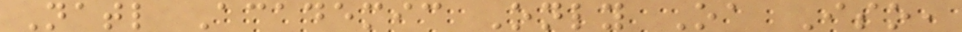Natl Academic Only Oa Iso,
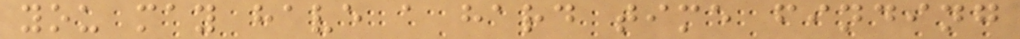you may have a hard time finding
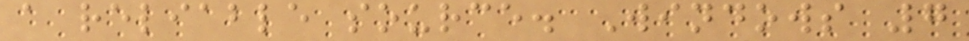a reliable source. Windows 7
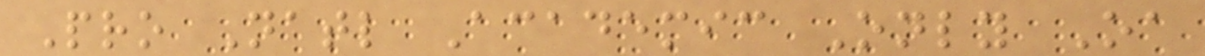Pro Natl Academic Only Oa
